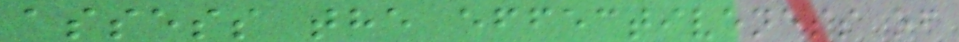assess the effectiveness of
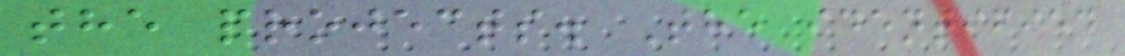the projects. The identified
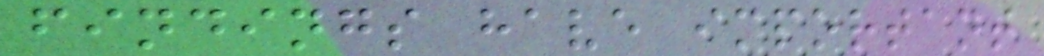findings have important
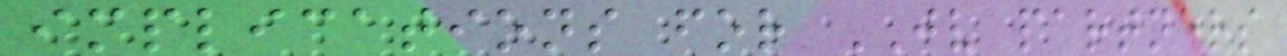implications for JV partners
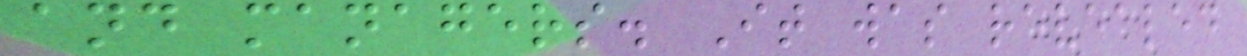and managers. It was revealed
